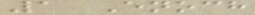1 Enoch
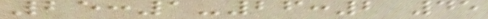25:1-26:2 45
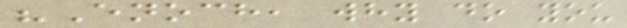"Enoch, why do you
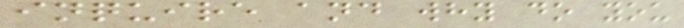inquire and why do you
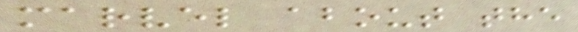marvel about the
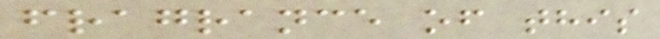fragrance of this
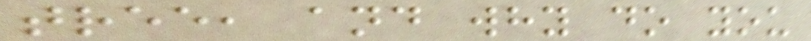tree, and why do you
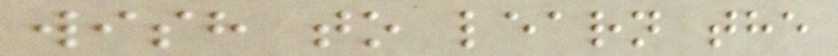wish to learn the
